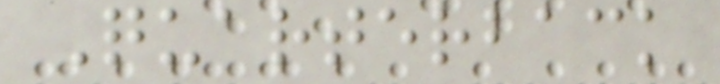Quarterback
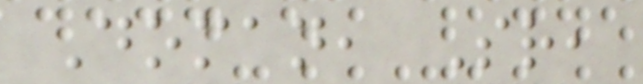Doman, Sr,
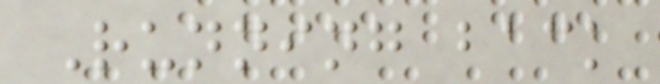Running back
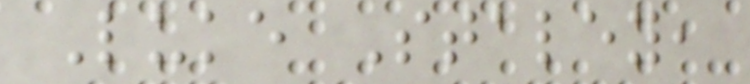Luke Staley,
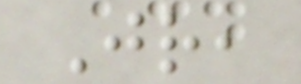Jr,
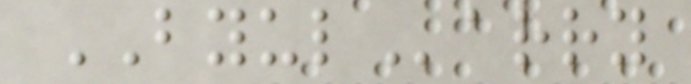BYULarry
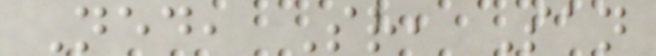Ned, Sr, San
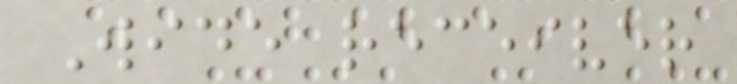Wide receiver
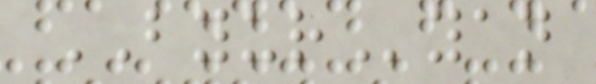BYURyan
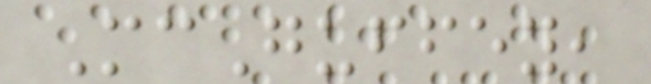McGuffey,
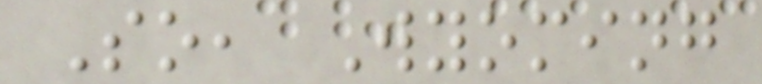So, Wyoming
